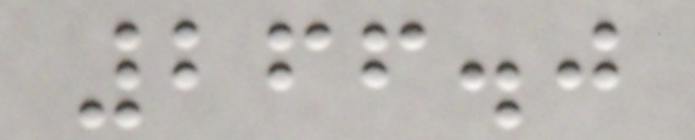266.0
